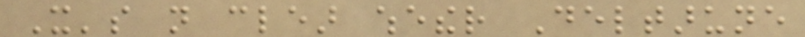It's not clear whether Deltarune
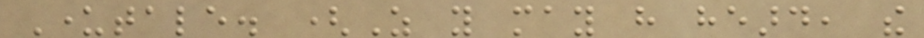Undertale. (As you may have heard, the
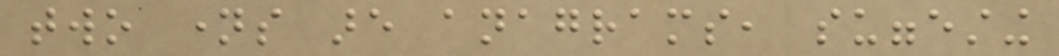two names are anagrams, suggesting
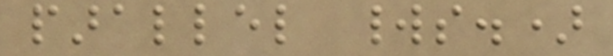parallel worlds.)
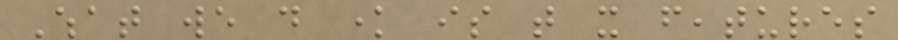What we do know is that it features
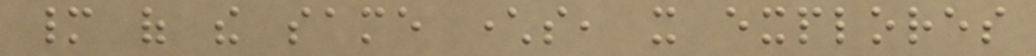many of the same characters, it explores
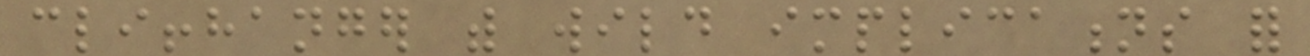cliffhanger with wild implications for
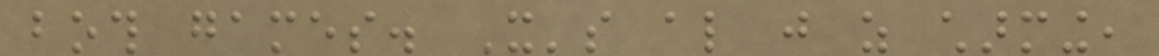both games. It's also just as charming,
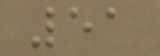51
